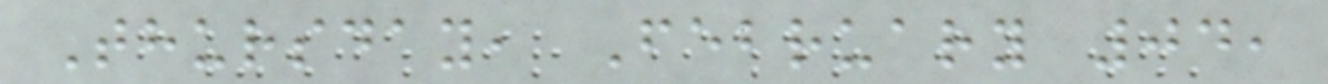Thursday, February 04,
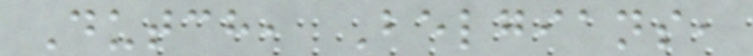Dutch, Belgians,
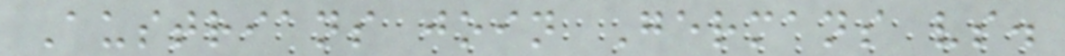Austrians join Germans vs.
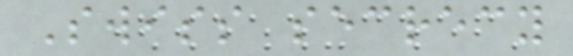Swiss secrecy
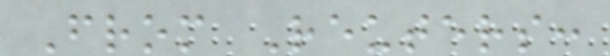From Reuters:
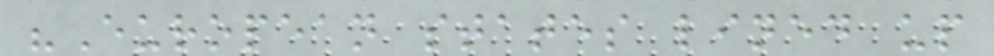"European states lined up
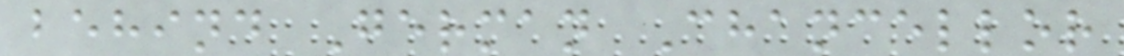behind German Chancellor
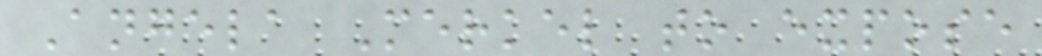Angela Merkel to expose
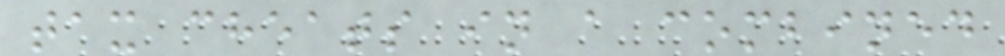tax cheats in a combined
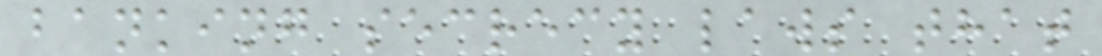banking secrecy laws that
